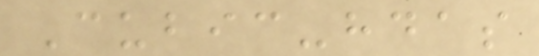Cubic-hdas
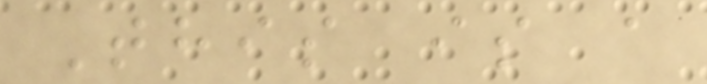This is a
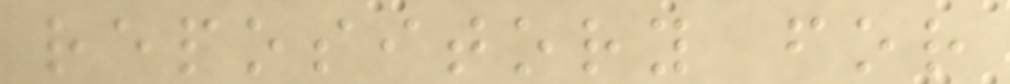repository for
